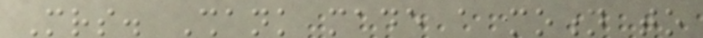Mrs. Shank made a motion to
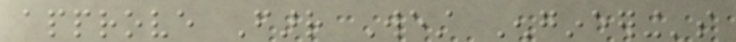approve Farr West Engineering's
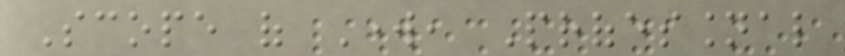Scope of Work, Professional
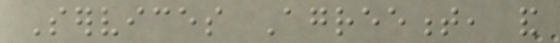Services Agreement, and
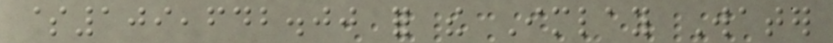$109,642.00 for the Imlay Water
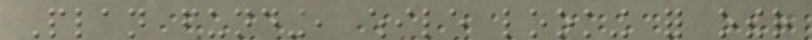Plan funding, while looking for other
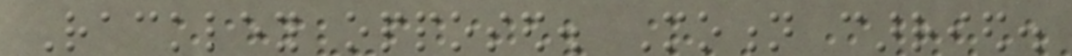Rackley opposed. Motion carried.
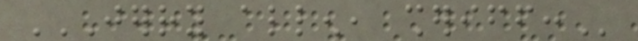JERRY ALLEN, SHERIFF:
